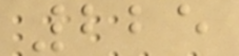225
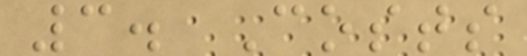3. Costs
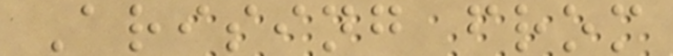Arising from
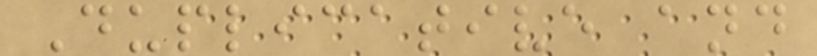Duplicative and
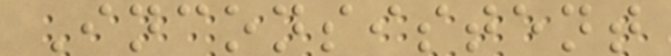Inconsistent
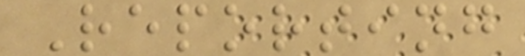Reporting
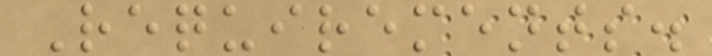Requirements.
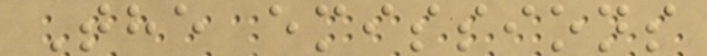The emissions
